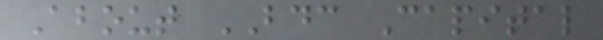About BDC Capital
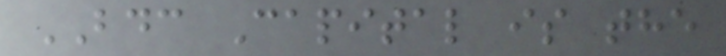BDC Capital is the
